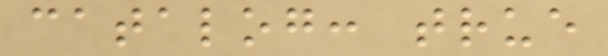catalog: true
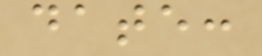date:
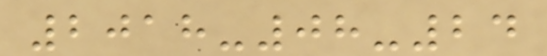2018-08-24
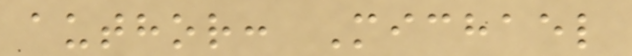author: Michael
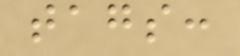tags:
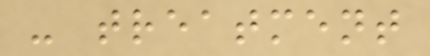- treatment
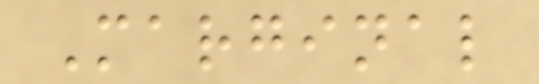Marginal
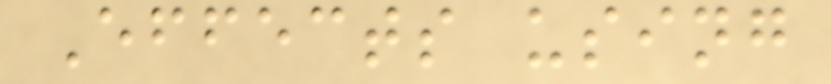Effects using
